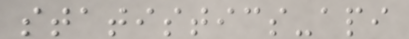statistics-api
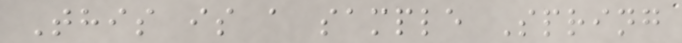This is a sample Spring
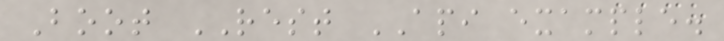Boot REST API example.
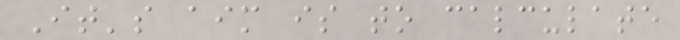It's aim is to calculate
